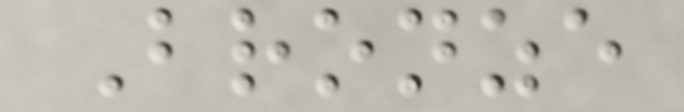Bronze
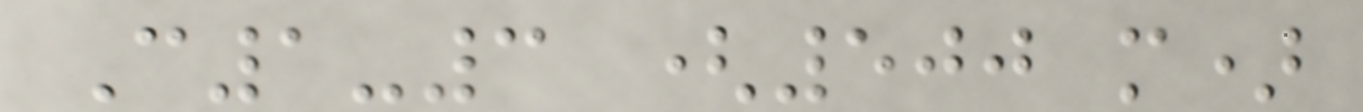C1-3 (500 m)
